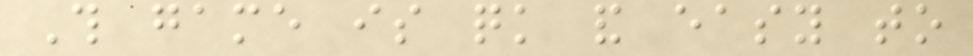This game is quick and easy to
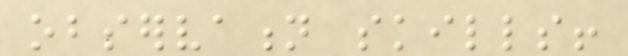observation skills!
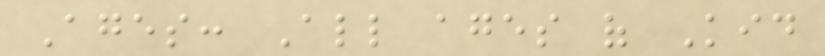Ages: All ages of Kid
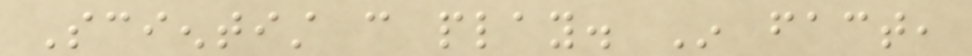Scientist can play. In fact,
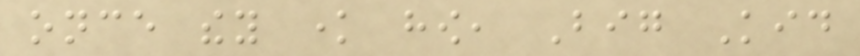once they know how, Big Kid
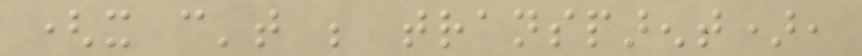(it can't be transparent),
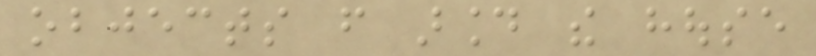objects from around the house
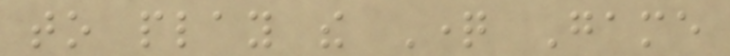to play the Question Game
